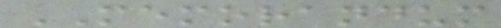MEMORANDUM
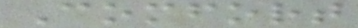Comfort
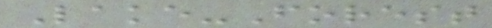Lake-Forest
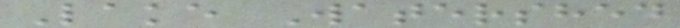Lake Watershed
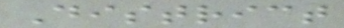District
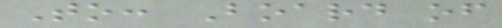To: Board of
